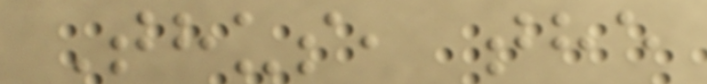Thus, the
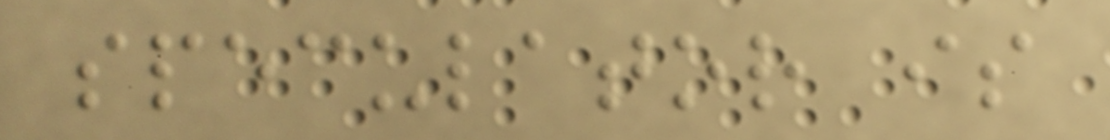speculator is
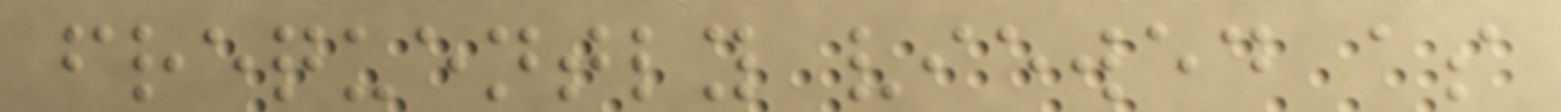frequently viewed as
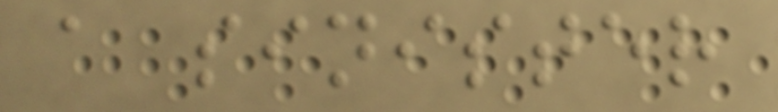a sinister
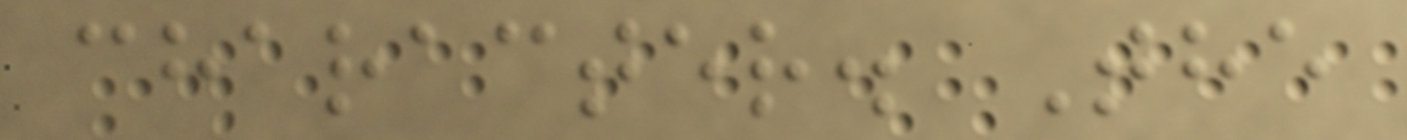character. The
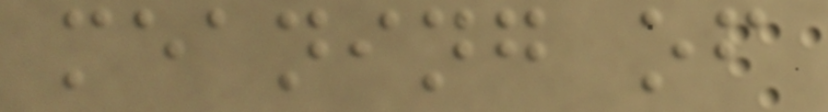meaning of
